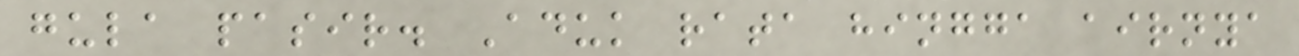gula pasir. Aduk rata hingga airnya
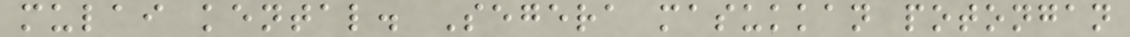mulai kental. Segera masukkan potongan
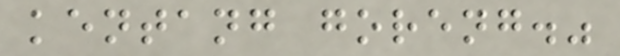kentang goreng."
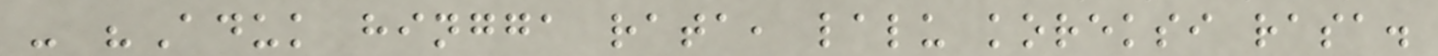- "Aduk hingga rata, lalu koreksi rasa.
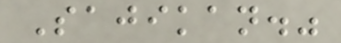Sajikan."
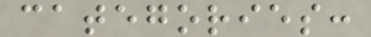categories:
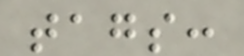tags:
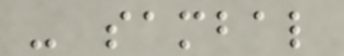- sambal
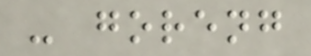- goreng
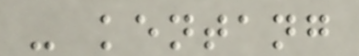- kentang
